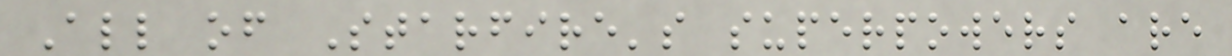All of Starfire's superpowers are
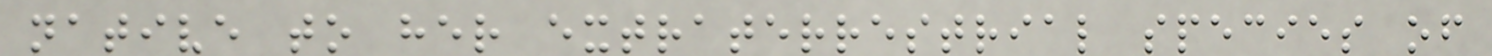native to her extraterrestrial species of
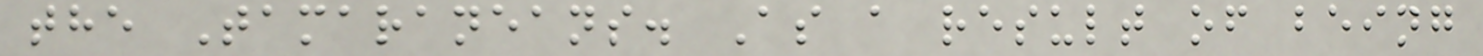the Tamaraneans. As a result of being
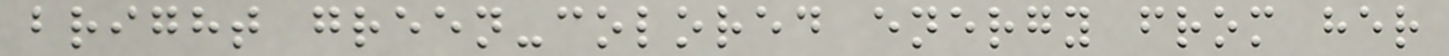bright green-colored energy from her
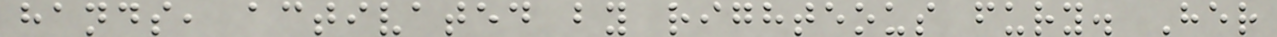hands, activated by righteous fury. Her
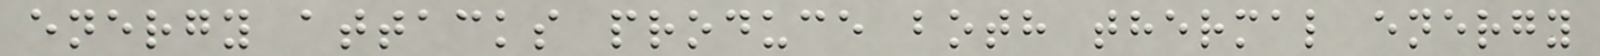energy attacks produce both thermal energy
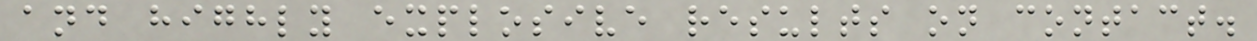and highly explosive results on contact.
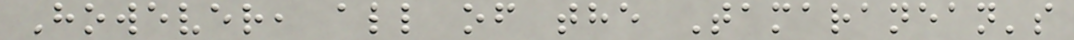However, all of the Tamaranean's
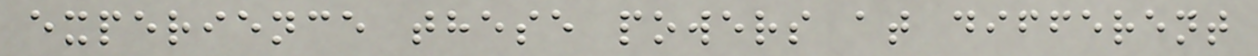experience these powers at different
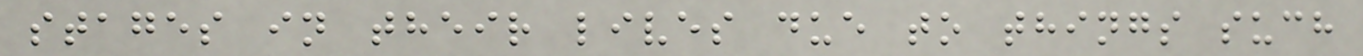stages in their lives due to things such
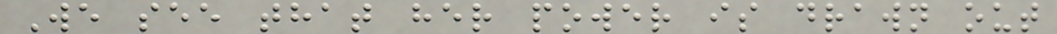We see that her power is drawn out
